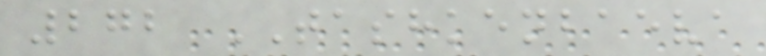272 TASHKENBAEVA
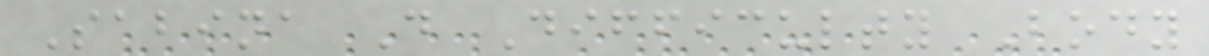Sabina D Difficulty Body
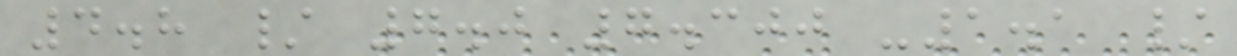4.8 / 7.0 7.300 -1.1 /
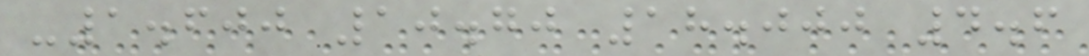-1.600 10.70 18.000 4.6
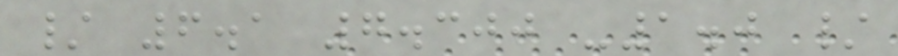/ 6.1 7.300 -1.0 /
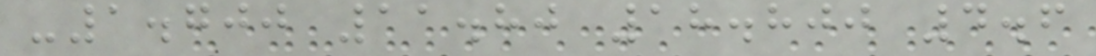-1.700 11.80 18.800 4.6
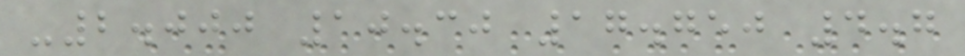-2.000 10.30 17.750 4.7
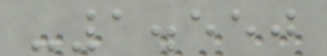-1.550
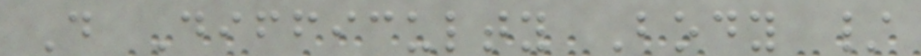D Difficulty Body /
